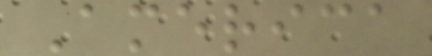America
